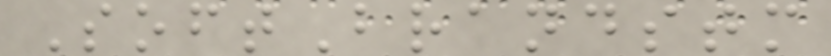SoftBrandstm
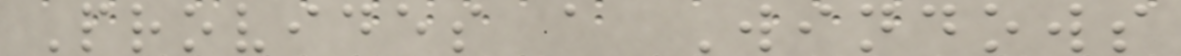Provides a Windows
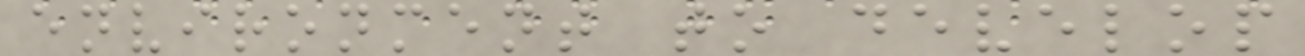environment to develop
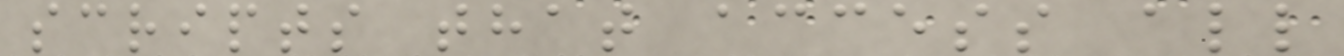scripts that access all
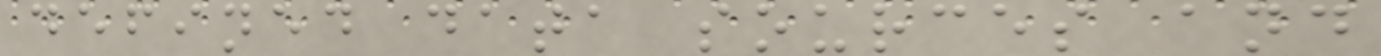defined data sources and
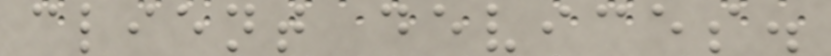client devices.
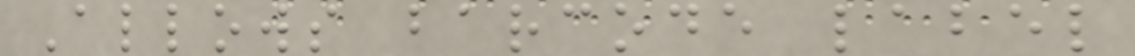Allows barcode label
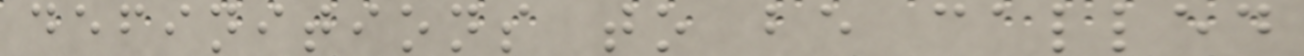definitions to be called
